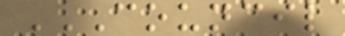COUNCIL
